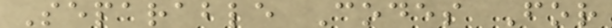Separable Codes For
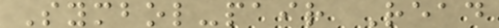Symbol-pair Read
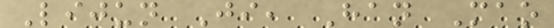Lijun Ji, Han Mao
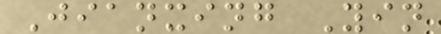Jianxing Yin
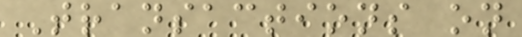Transactions on
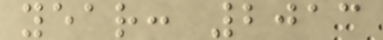year: 2013
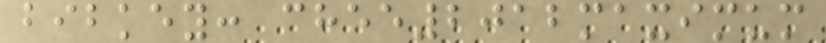bibkey: chee2012maximum
